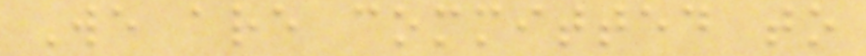We are committed to
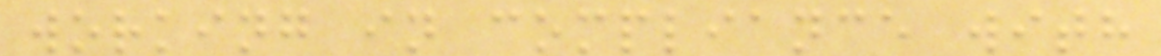working in compliance with
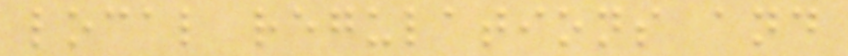local regulations and
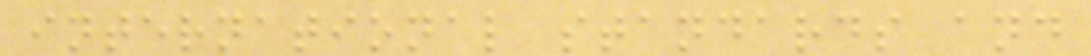international standards and
